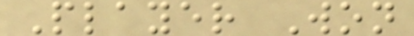Player Won
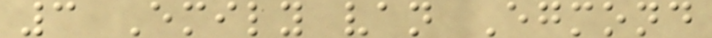3 Emily van Egmond
